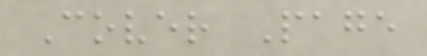Cover Page
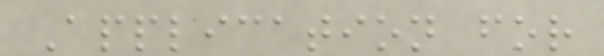Application for
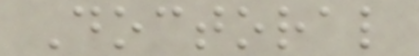Doctoral
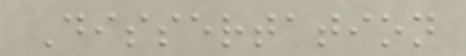Dissertation
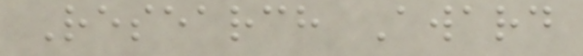Research Award
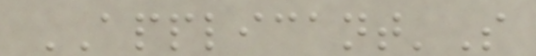APPLICANT'S
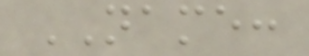NAME:
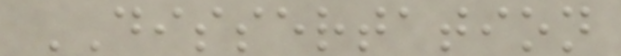DISSERTATION
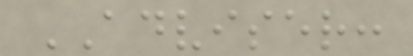ADVISER:
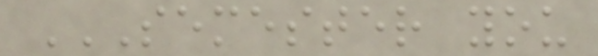SEMESTER YOU
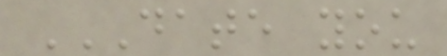DATE YOU
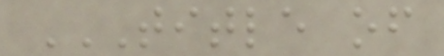TITLE OF
